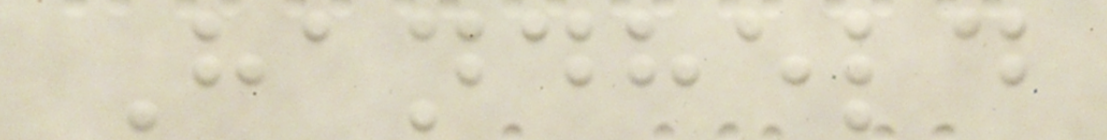Handheld
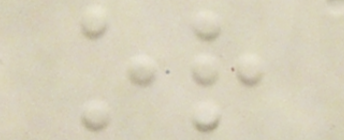or
